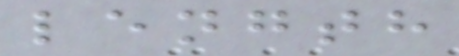length
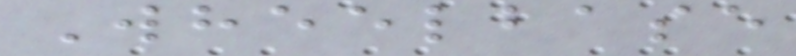Wheelbase
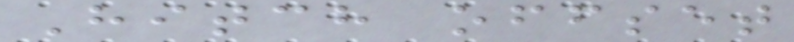Hitch offset
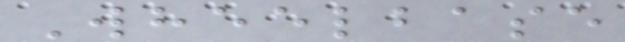Wheelbase
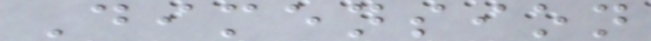Dimension
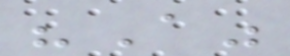"A"
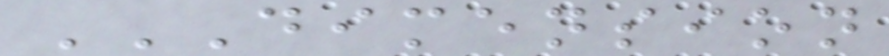DIMENSION
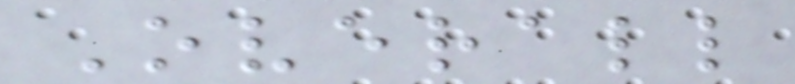Overall
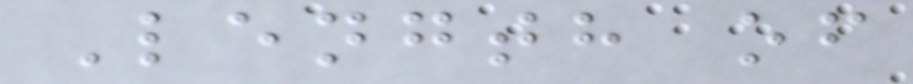Length of
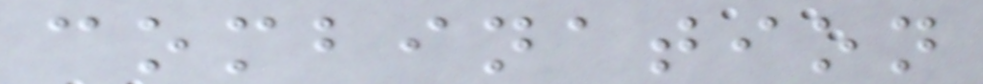combination
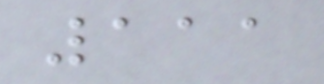111
